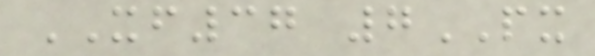XF37 7PX
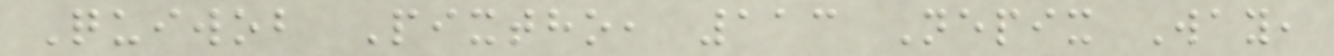Quiwob Pixtho, 113 Nepix Way,
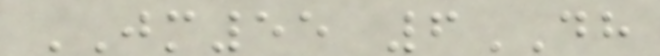JM55 6DH
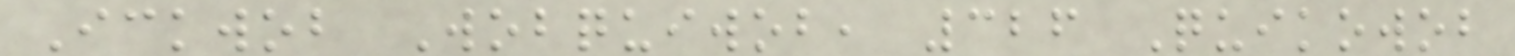Ickwob Wobquiwob, 326 Quikowob
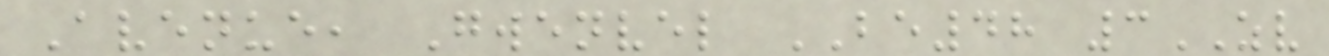Avenue, Gwenvel BE48 3ZV
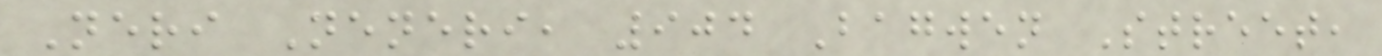Neri Neneri, 904 Bagwen Street,
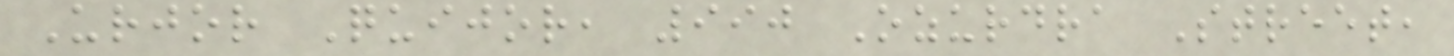Urjor Quijor, 990 Ozurdra Street,
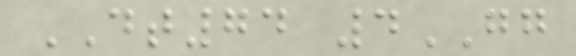DT74 4GG
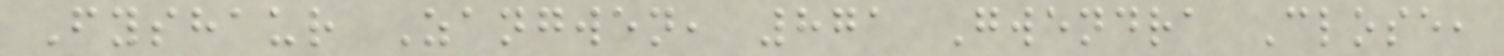Fyshaur Zangwen, 871 Gwendra Close,
